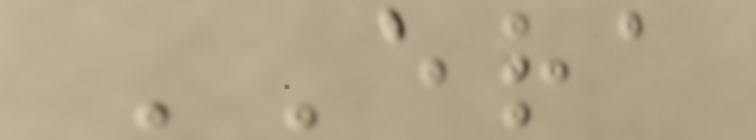ERA
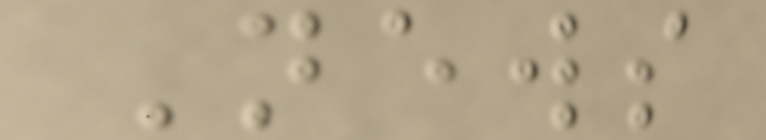News
